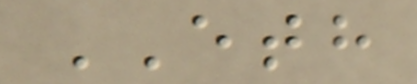ETH
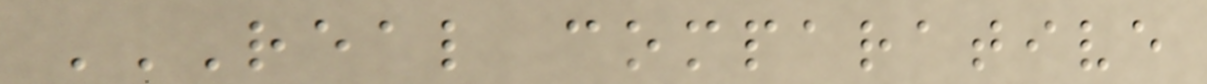REAL COMPARATIVE
